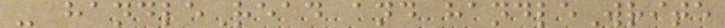- handleRead and handleWrite
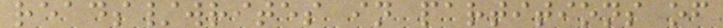reads/writes in partitions of
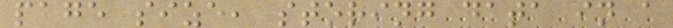page size, storing data in a
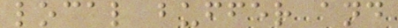local buffer and
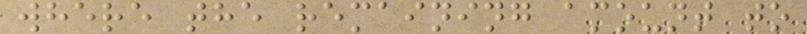where the remaining amount to
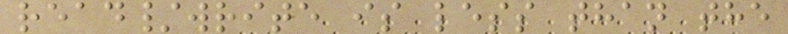read/write is less than the
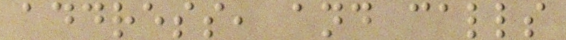address, and calls
